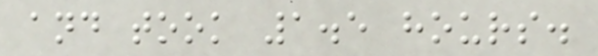and took 1.5 hours.
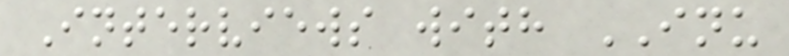Interviews with INU
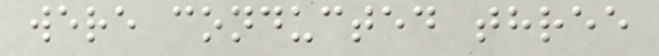were conducted three
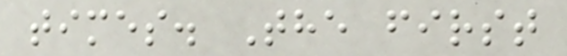times. The first
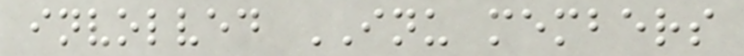involved INU members
